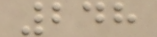248
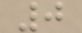0
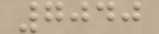7040
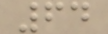64
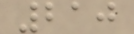210
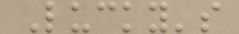Lucky's
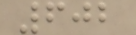602
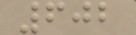602
